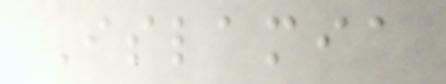Islamia
